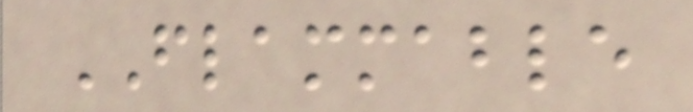FLAMMABLE
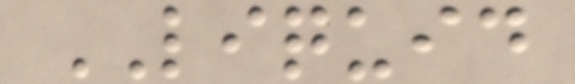LIQUID
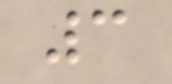3
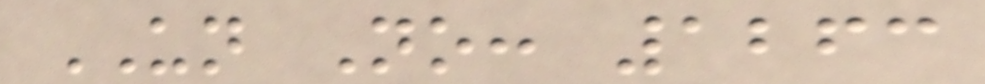UN No: 1263
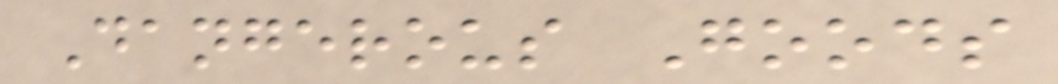Dangerous Goods
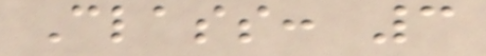Class: 3
